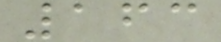163
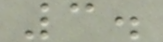3.
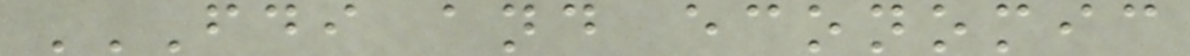FDI AND ECONOMIC
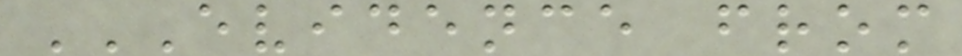EVIDENCE FROM
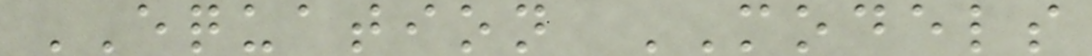EQUATION MODELS
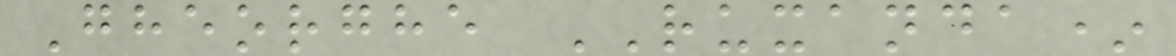Gheorghe RUXANDA*
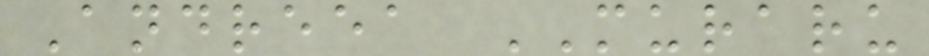Andreea MURARU
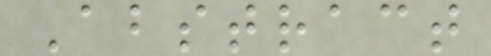Abstract
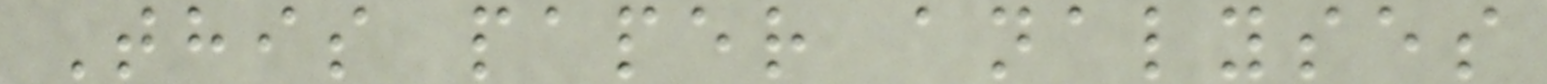This paper analyses
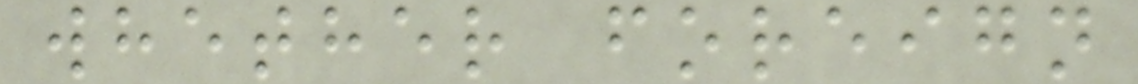whether foreign
